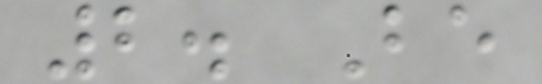2. Be
